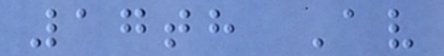17th Av
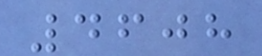4608
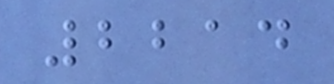2214
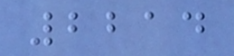2214
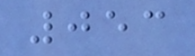053
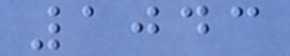1043
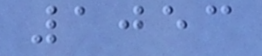1053
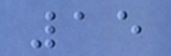15
